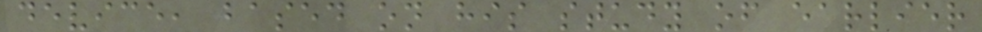device, based on his study of earlier
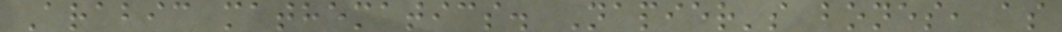Arabic mathematics. Napier's bones, as
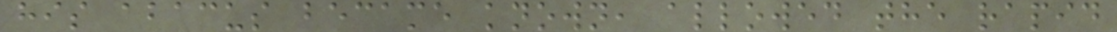his abacus became known, allowed the rapid
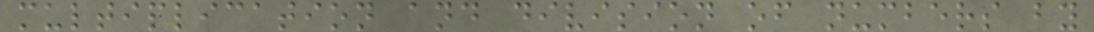multiplication and division of numbers by
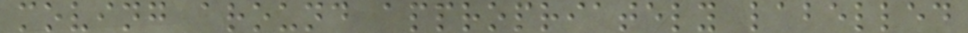moving around appropriately labelled
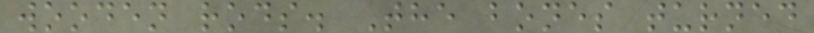wooden rods. The bones turned
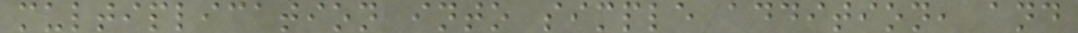multiplication into simple addition, and
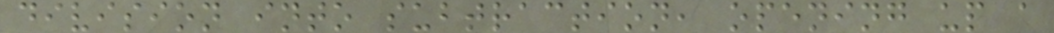division into subtraction, opening up a
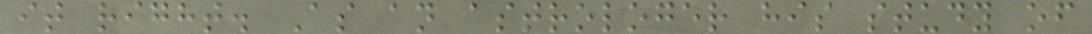it right. As an astrologer his study of
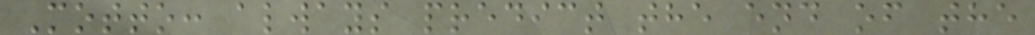Motto: always predict the end of the
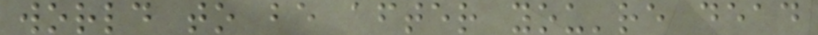world to be after you're dead
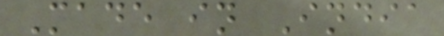Made in India
